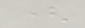(
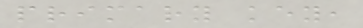primary key,
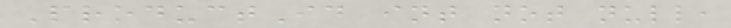ProductId int not null,
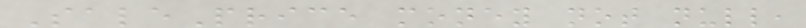SalePrice money not null,
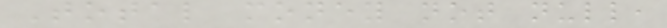Total money not null,
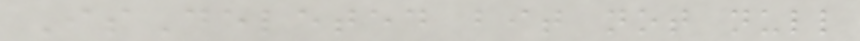IsDeleted bit not null
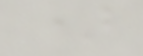)
